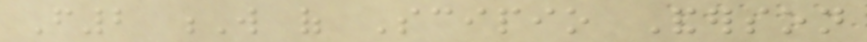F2 W of Scipio Anderson
